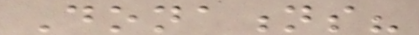Donations?
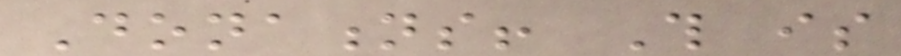Donations! This is
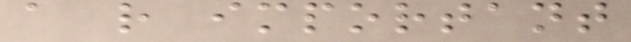a rather important
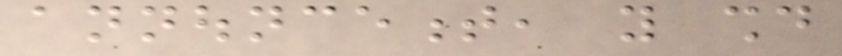announcement, you should
